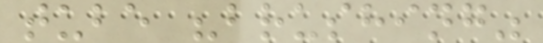tube "brushing"
